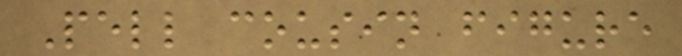Pell cousin figure
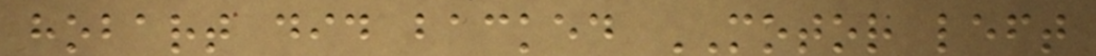hobart did backed MOTOR left
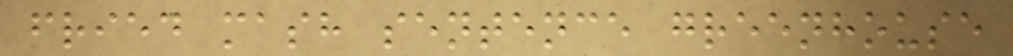fried mash sentence greenhouse
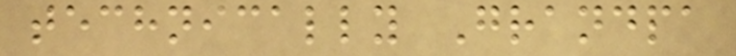technically Grandpa
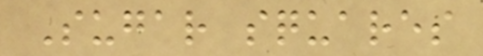Sugar squares
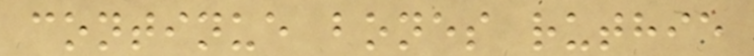continue bones ruthie
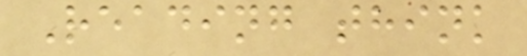Reading think
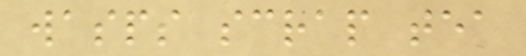wasps scrap tea
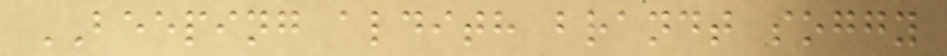BEEPING aldith brandt soggy
